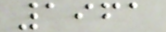1961
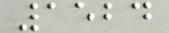1524
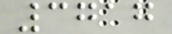3717
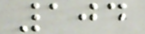104
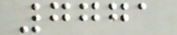7771
